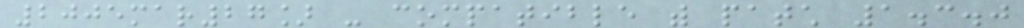2005mar27] - compatible with patch 1.3.0
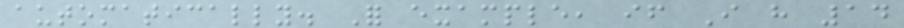automatically. For example, if I have 14
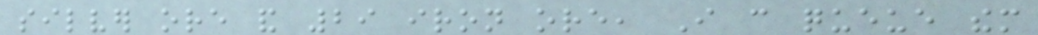silver ore and 29 iron ore, I can queue them
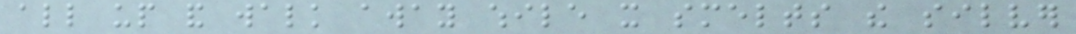all up and walk away while it smelts the silver
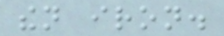then iron.
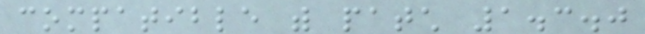compatible with patch 1.3.0
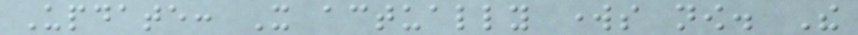Update: It actually works now. The
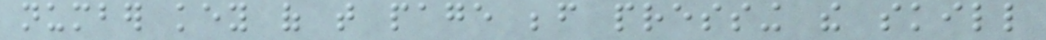number key of that page before pressing the skill
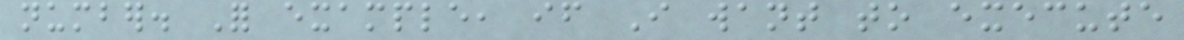number. For example, if I want to execute
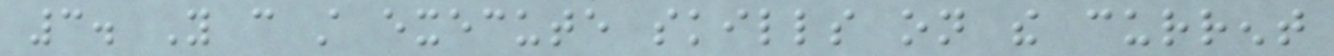3. You can still execute skills on the current
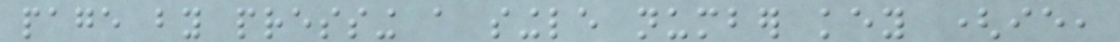page by pressing a single number key (ie,
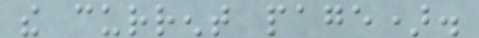the current page).
